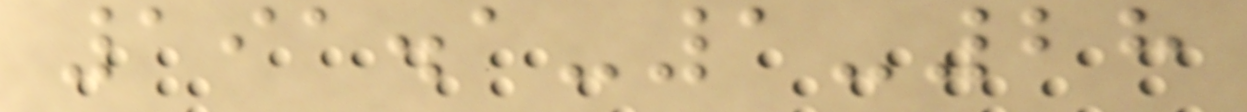191.1-1-28
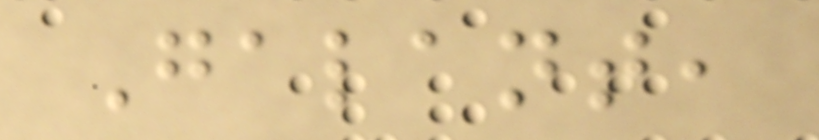Galant,
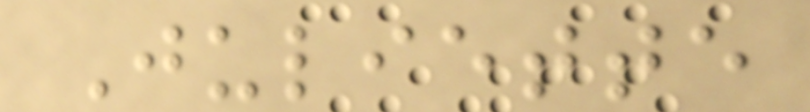Juliette
